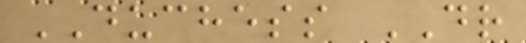DUCHESS DR
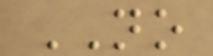NO
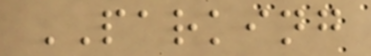PARKING
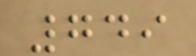749
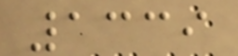1339
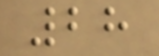28
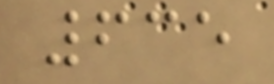635
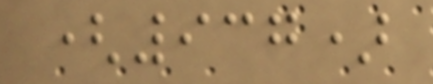(937)
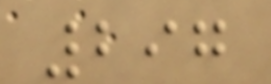297
